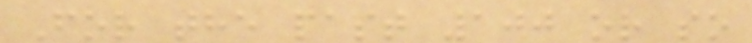For the past 100 or so
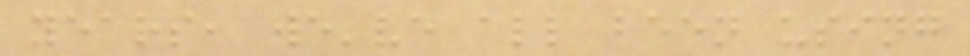years, we've all been using
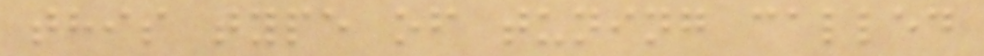this type of tuning called
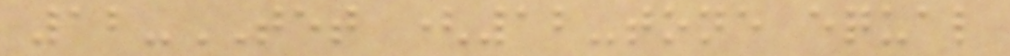12-TET (12-tone equal
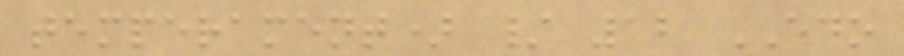temperament) / 12 EDO
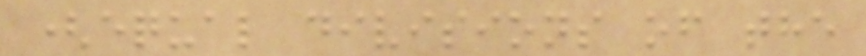(equal divisions of the
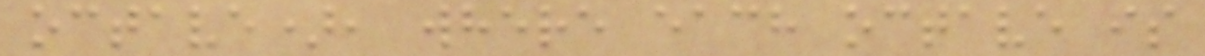octave), where each octave is
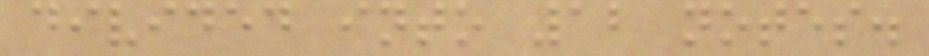divided into 12 notes.
